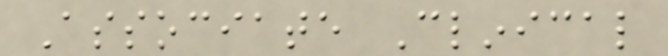Associate Clinical
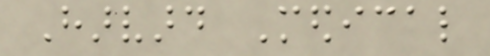Harvard Medical
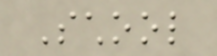School
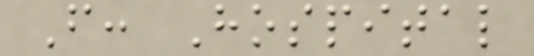From: Hospital
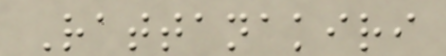Rattanakiri
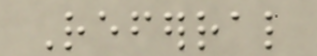Referral
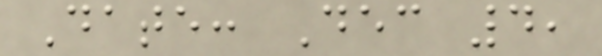Date: Dec 4,
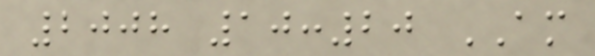2008 10:20 AM
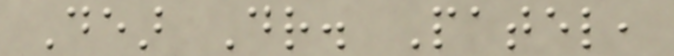Dear Dr. Patel,
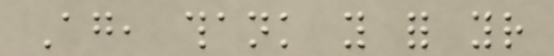Again, thank you for your
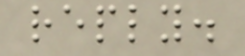reply.
